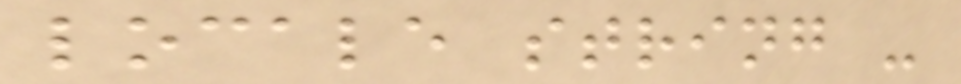locale string -
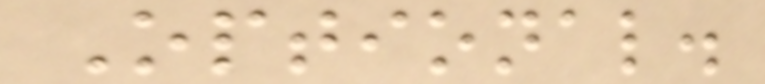Optional.
